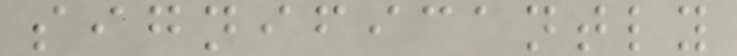significantly
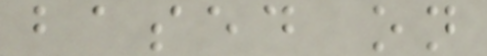based on
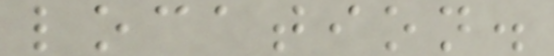location.
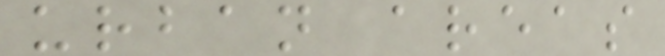urban areas
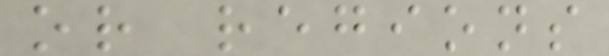or regions
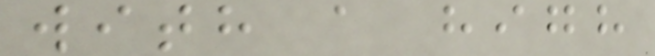with a high
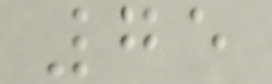75
